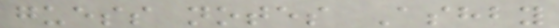guess notes Ashby
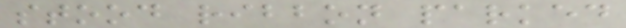stood ribbon parked
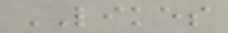LIKES
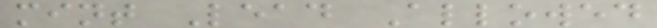mint Lead Allowed
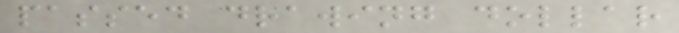passed drawing dollar
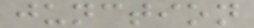junction
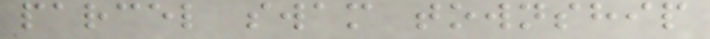parcel swam township
